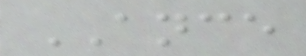ANCE
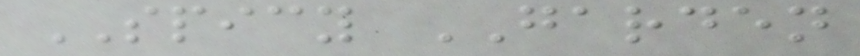SPICY GARDEN
